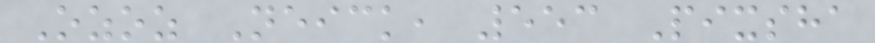Ozoz Neick, 553 Pixsha
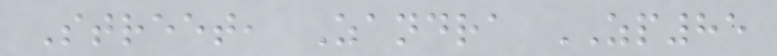Street, Zandra ZP85
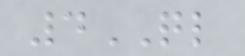4QL
